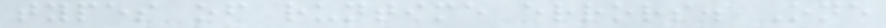types of runtime errors. One
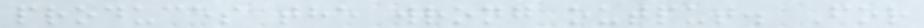produces the wrong output. For
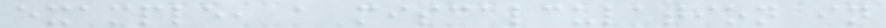example, a miscalculation in
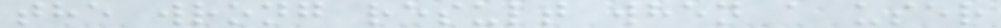the wrong result when a user
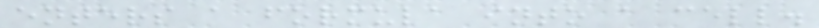enters a formula into a cell.
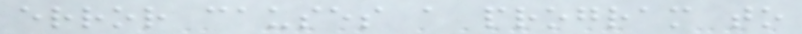error causes a program to
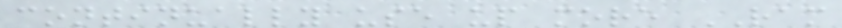continually use up more RAM
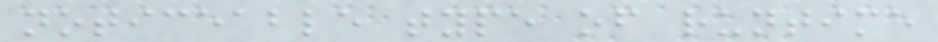noticeable type of runtime
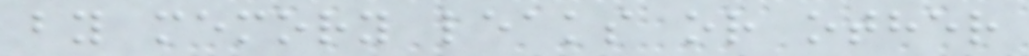by memory leaks or other
